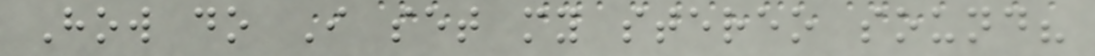How do I set my stereo sound?
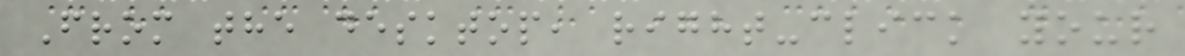From the desktop, right-click your
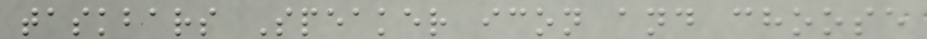taskbars Speaker icon and choose
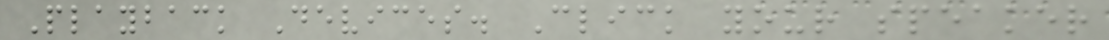Playback Devices. Click your speaker
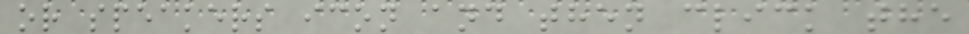or speakers icon and then click the
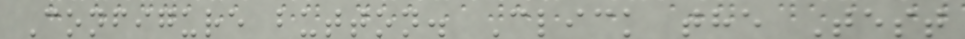Configure button. Click the Test
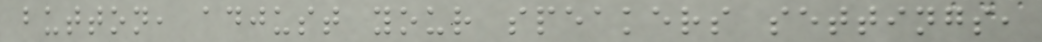button, adjust your speakers settings,
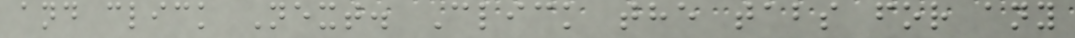and click Next. Click the tabs for any
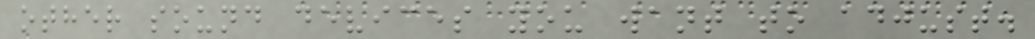other sound devices you want to adjust.
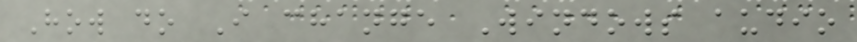How do I change Windows audio
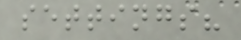settings?
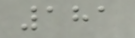181
